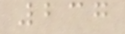237
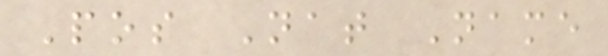Pos Nat Name
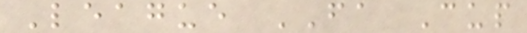League FA Cup
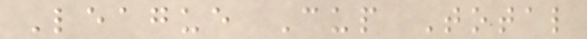League Cup Total
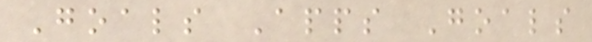Goals Apps Goals
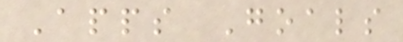Apps Goals
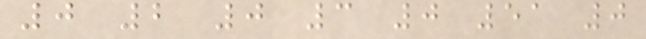0 2 0 3 0 51 0
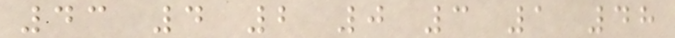43 4 2 0 3 1 48
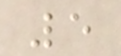5
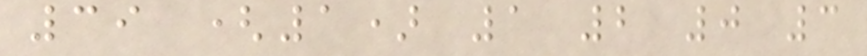39 (1) 1 2 0 3
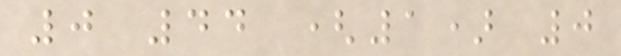0 44 (1) 0
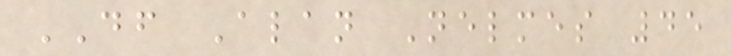DF Alan Nelmes 45
